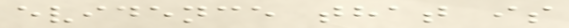evidence that is
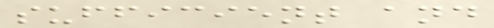sufficient and
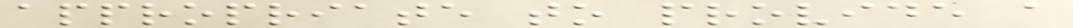appropriate to provide a
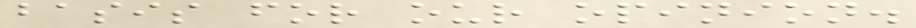basis for our opinion.
